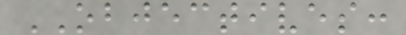OBJECTIVES:
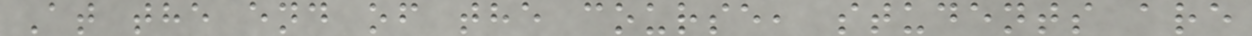At the end of the course, students are
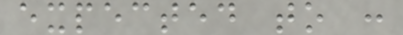expected to :
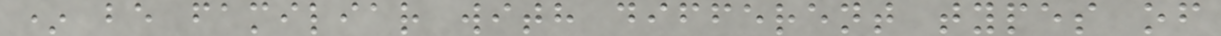* be familiar with different types of
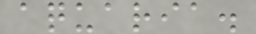aquaria.
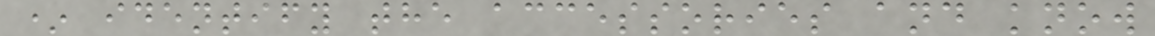* identify the accessories and know
